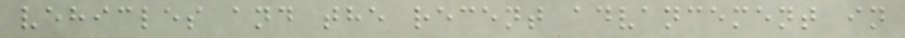vehicles and the recent advancement in
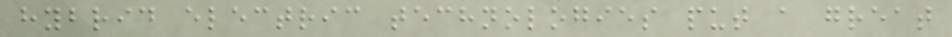hybrid electric technologies put a great
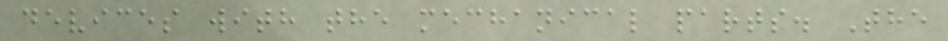devices with the mechanical parts. The
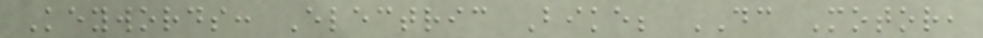Keywords: Electric Bike; DC Motor,
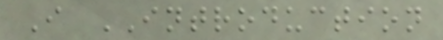I INTRODUCTION
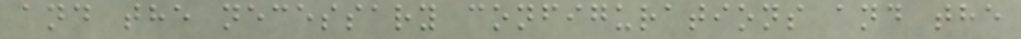and the necessary configurations and the
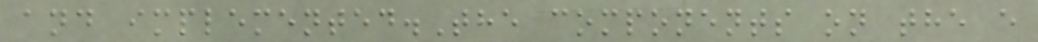and implemented.The components on the e
